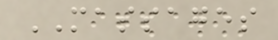MASSAGES
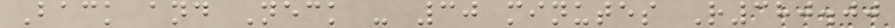Back and Neck - 30 minutes R380.00
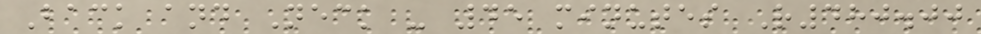Back and Neck - 45 minutes R480.00
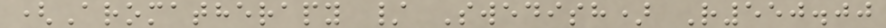(Aromatherapy / Swedish) R550.00
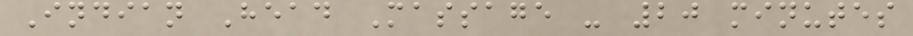Indian Head Massage - 20 minutes
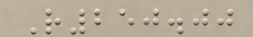R250.00
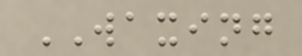WAXING
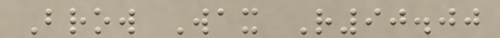Brow Wax R90.00
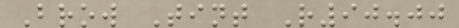Brow Tint R90.00
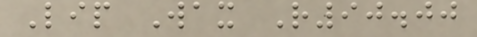Lip Wax R90.00
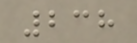238
